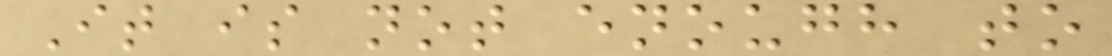It is not enough to
